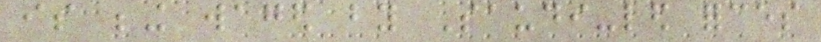is being waged by Saudi-led forces
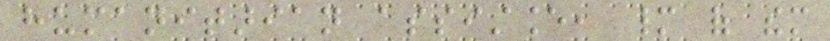humanitarian assistance, many of them
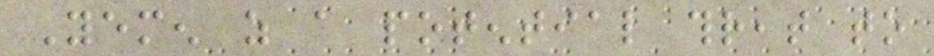Yemen as a potential threat to
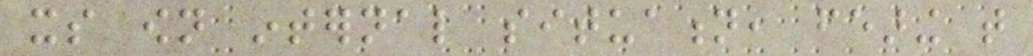its own internal situation, fearing that
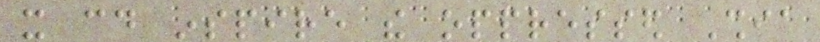it could inspire the oppressed Shia
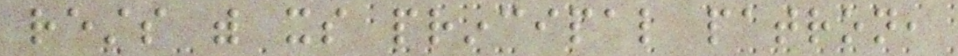rests with its principal patron,
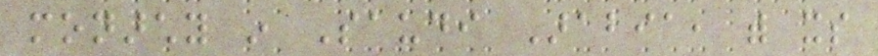monarchy in Saudi Arabia, with its
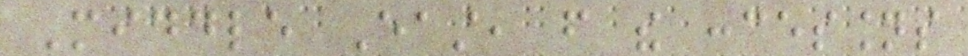Middle East, from the concessions
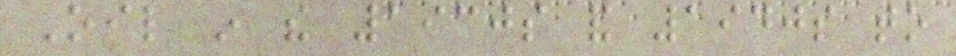Oil in the 1930s and 1940s to
